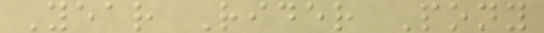Year Rider Pony
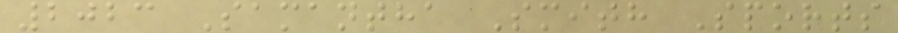2023 Samantha Smith Sports
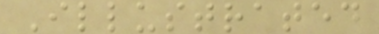Illustrated
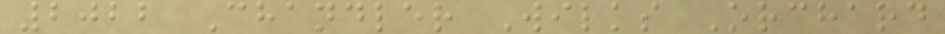2022 Chandler Wilks Orchard
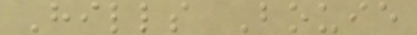Hills Bouie
